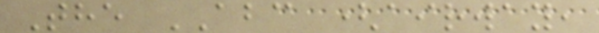The ABC (airway,
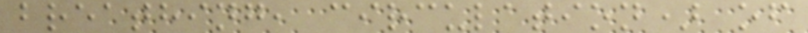breathing, circulation) of
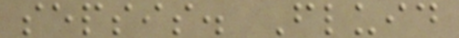sepsis. Fluid
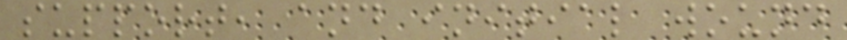support, and initial wound
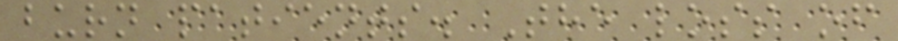burn patients. The loss of
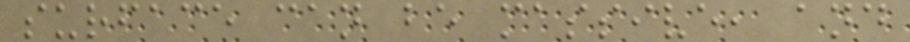surface can be massive, and
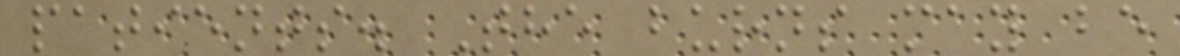patients. The burns may be
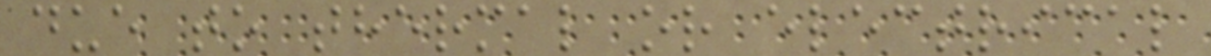due to thermal or electrical
